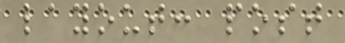layout: post
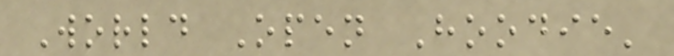World Open Hoodie'
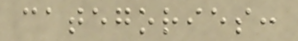categories:
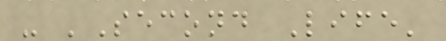- 'Second Life'
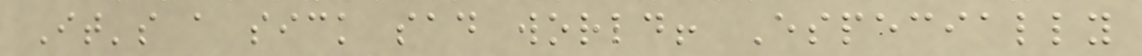It's a sick sad world! Especially
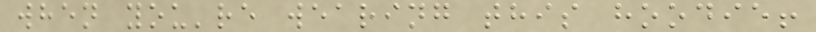when you're wearing this hoodie!
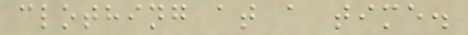clothing at a time.
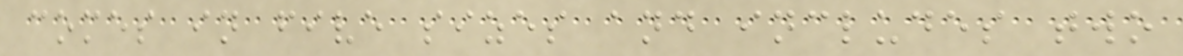comes in five sizes and includes two
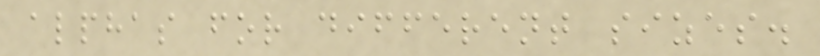alphas for different sizes.
